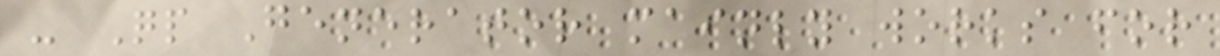- Qp Generator mainly works for
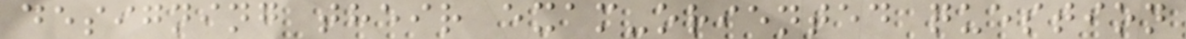designing their exam-oriented question
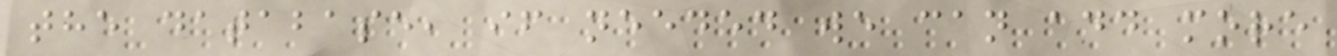the database, if needed we can add more
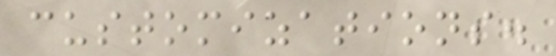customizations.
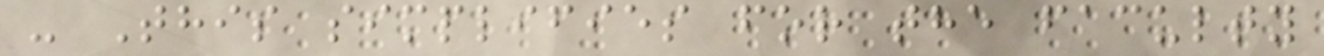- This simplifies for the faculty
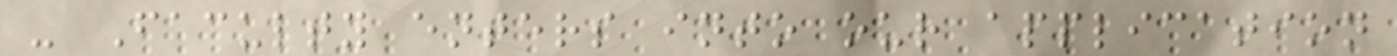- Faculty enters into our application
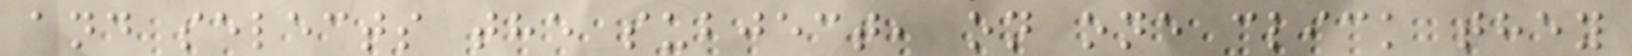and selects the subject, on one click they
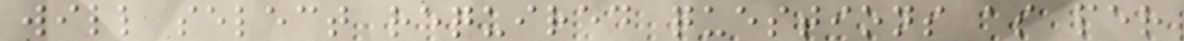will select required questions as per
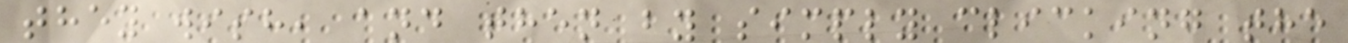they wish, and then by simply clicking the
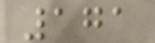171
